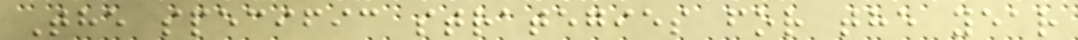The specific strategies for the year
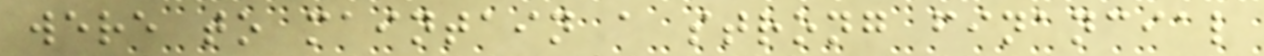were to maintain a strong financial
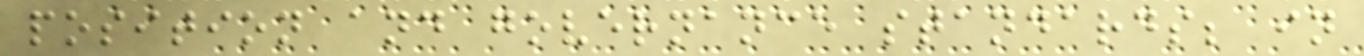position and governance standards; in
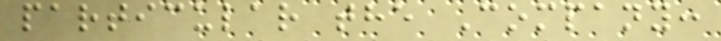particular the Company:
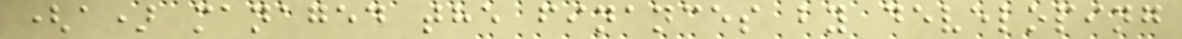(a) managed the finances by developing
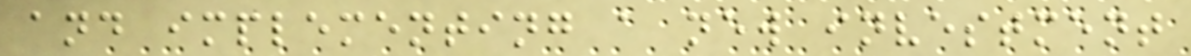and implementing a new investment
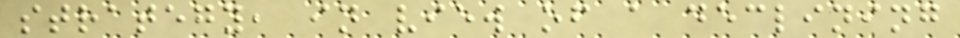strategy, in view of a declining
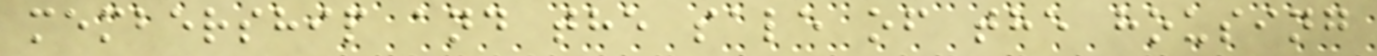membership and the sale of the housing
